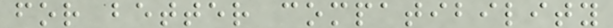for better compatibility
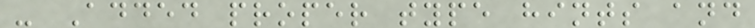- Added proper type hints and
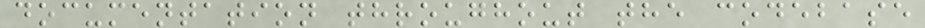documentation throughout the codebase
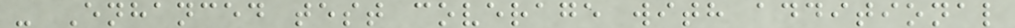- Enhanced test coverage with additional
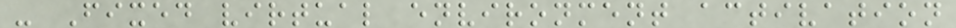- Fixed virtual environment activation
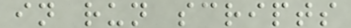in run scripts
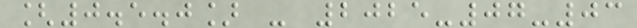[0.5.0] - 2025-07-03
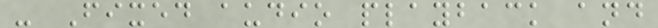- Fixed audio playback and
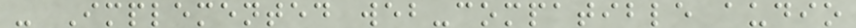- Implemented web-compatible audio
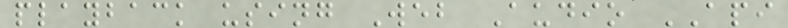playback using Web Audio API
